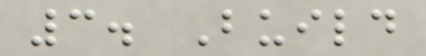3. Build
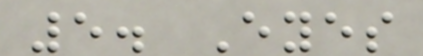5. Eyes
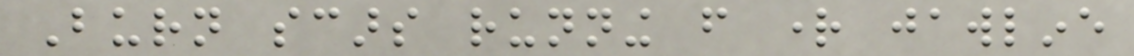Burn scars running from right jawline
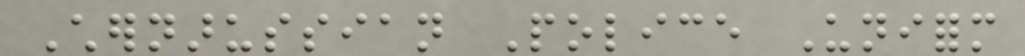Chernarussian Police Uniform
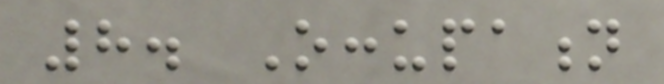8. Occupation
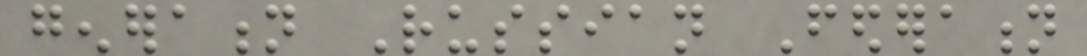generation Russian Federation
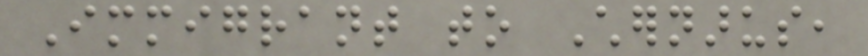Immigrant to Chernarus,
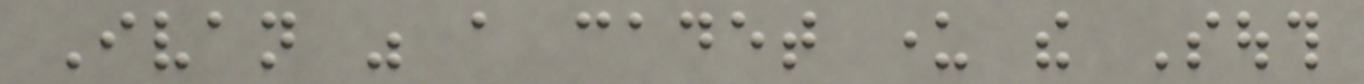Ivan was a cadet under the South
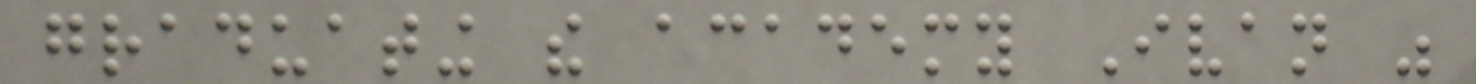graduating the academy Ivan was
